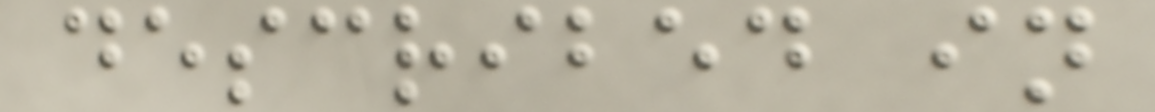described in
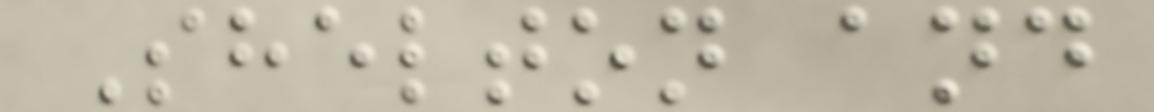Shelton and
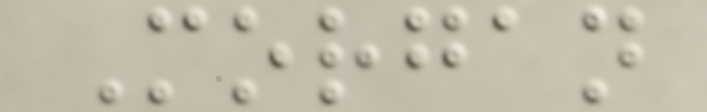Morgan
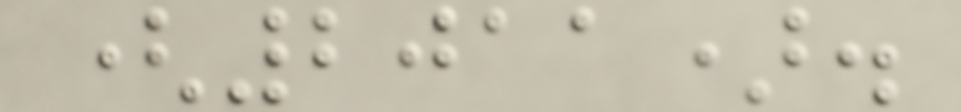(2011).
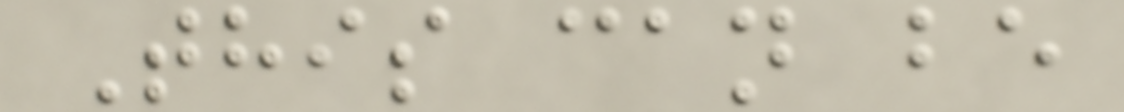This can be
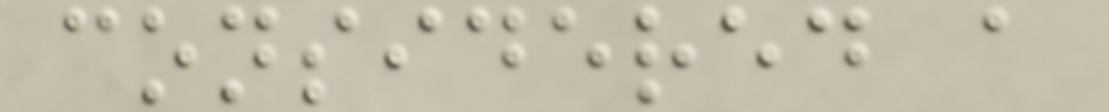considered a
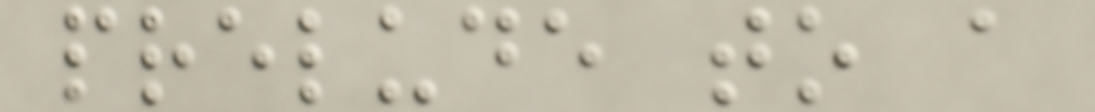prelude to a
